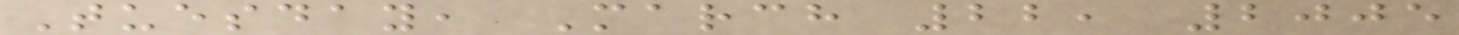Tuesday, March 22, 2005
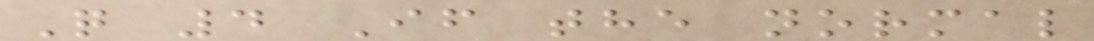Q 4 If the normal
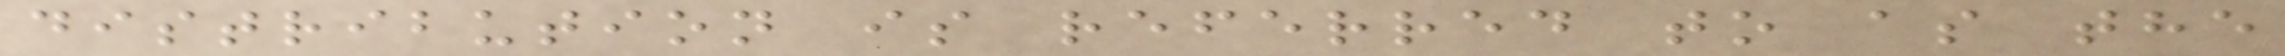distribution is referred to as the
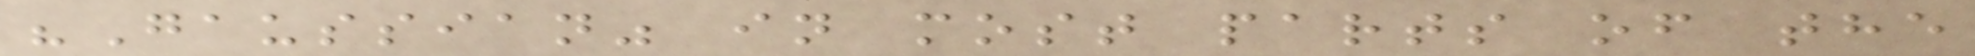"Gaussian" in most parts of the
